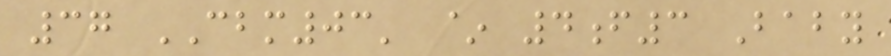37 CBM03' ~ 4f3 Baby
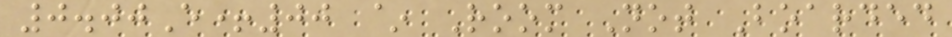0.00E+00 ~ Room Not Boarded
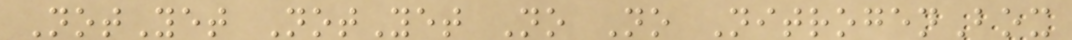NotYet NotYet No No NitrogenBox
